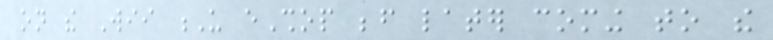on the Wii U eShop before later coming to the
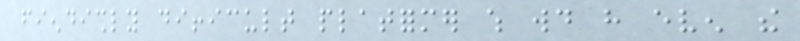fiendishly difficult platformer which would have even the
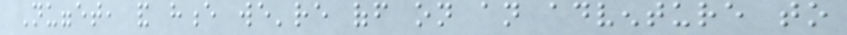Nugget, and hence we're off on an adventure to
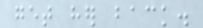get her back.
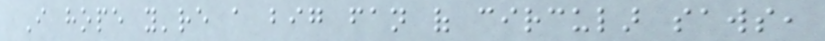I hope you're a big fan of circular saws,
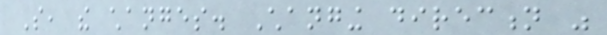So, the changes. Changing direction was
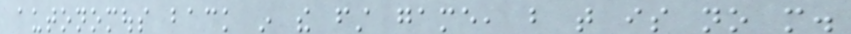autonomous back in the first game, but that is no more.
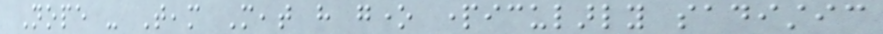Nope - Team Meat have gone particularly sadistic
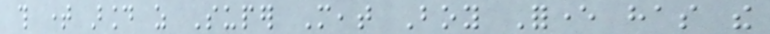this time around as Super Meat Boy Forever has the
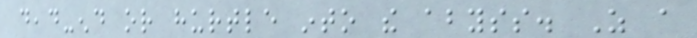dead-end or hurtle into the abyss. As a
